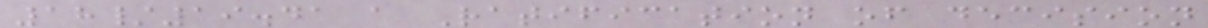18/19.41 a Ratification of decision
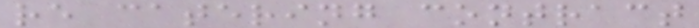re catering contract
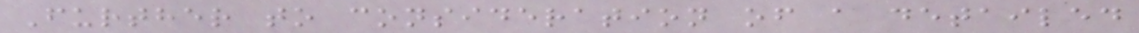Further to consideration of a detailed
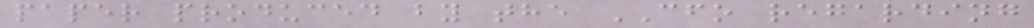paper produced by the CFO regarding
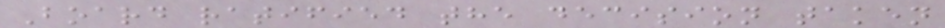Board ratified the decision taken
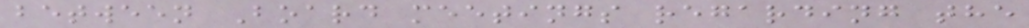between Board meetings regarding the
